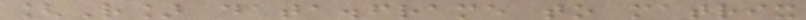[R] data.frame to matrix
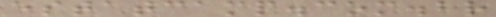estatcamp.com.br
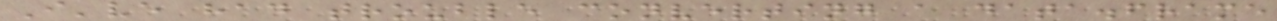I've had trouble converting a data.frame
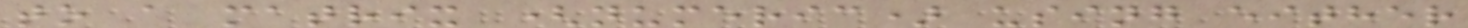to a matrix (numeric) using either
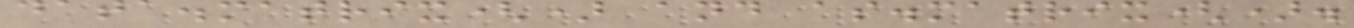data.matrix() and as.matrix().
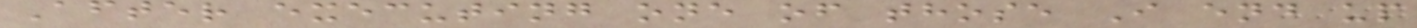After executing one of those I end up
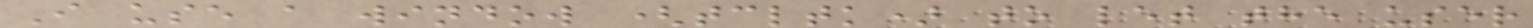I use a window (tcltk) to let the user
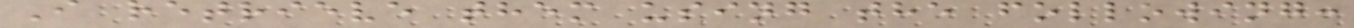I retrieve them using the following:
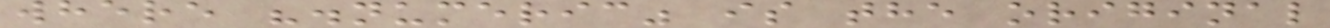where ".numeric" is the original
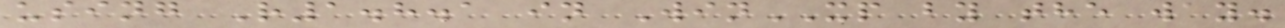using R1.8.1 in WinXP by the way.
